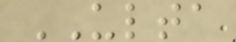ULTA
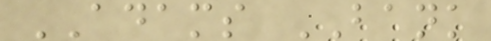ADAMS BANK
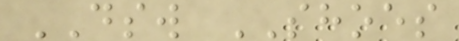DSW SHOES
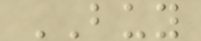BUY
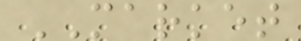MARKET
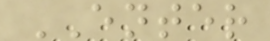ENTER
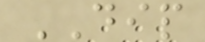DIP
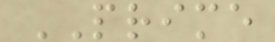PRIME
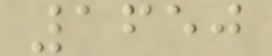1650
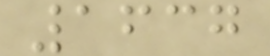1637
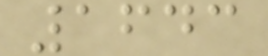1643
